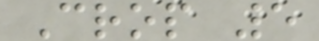Crop 5
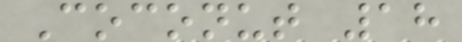Coconut 18
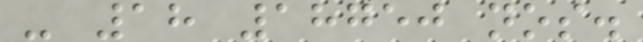- 18 18750 nos.
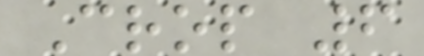Crop 6
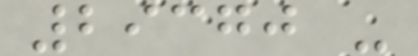29370 -
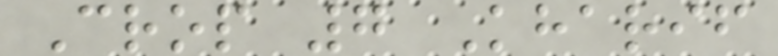Crop 7 Kharif
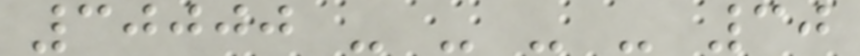30000 - - - - 30
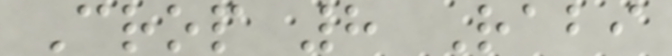Crop 8 Rabi
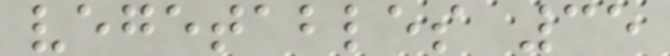vegetables 35
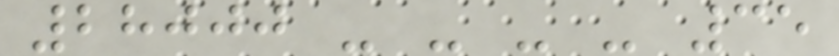28000 - - - - 35
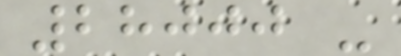28000 -
